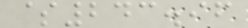$243.96
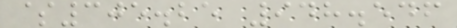$305.25 948.546
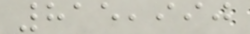815,990
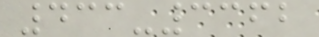433-3362
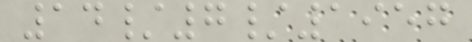14/7/1957
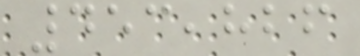453,826
